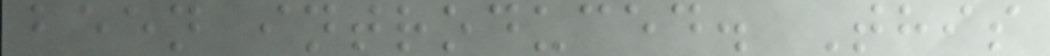been introduced. This
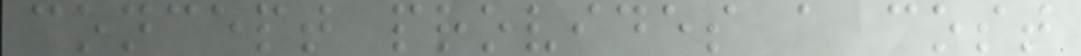concept provides a cost
